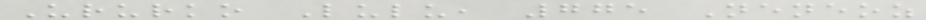Ururko Lulu, 775 Neneoz
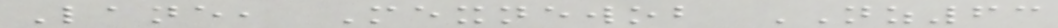Lane, Mexnewob NZ63
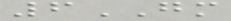6GM
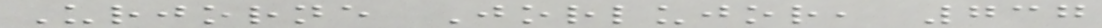Urjorne Jorlujor, 737
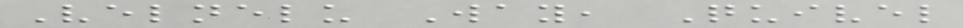Velnelu Way, Quivel
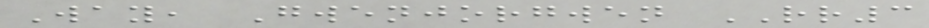Way, Gwenjorgwen RR3
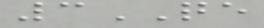3QE
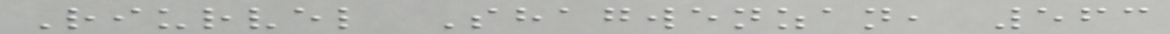Riurvel Shagwenzan, 563
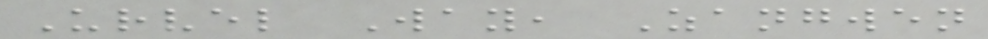Urvel Way, Zangwen
